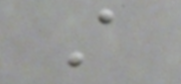A
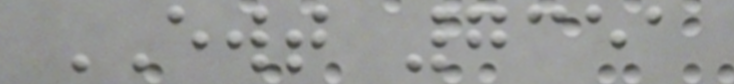EWT 7351
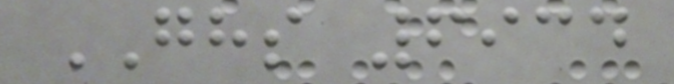GHS 6934
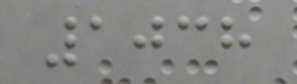1038
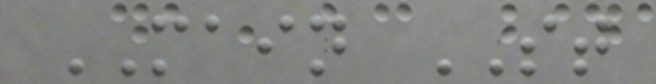MAIN ST
